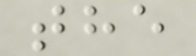the
